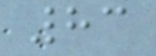83
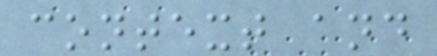context and
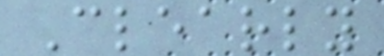Clearly
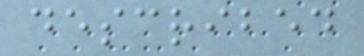described
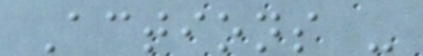Actions -
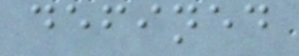defined
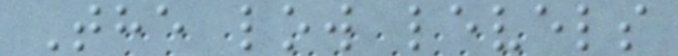The low levels
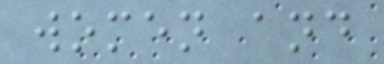women and
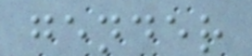gender
